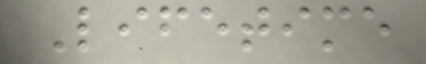Lifetime
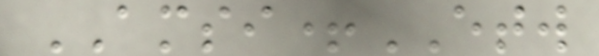AMSI+ETW
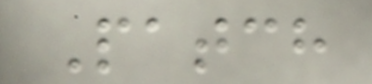Patch
